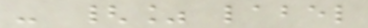- {% label
